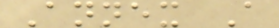Annex A
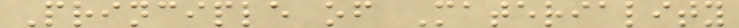Principle of Materiality
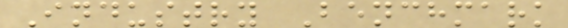Industry Benchmark
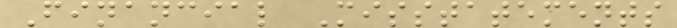Financial Misstatements
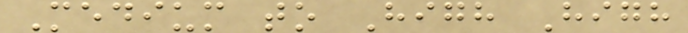Medium to High High
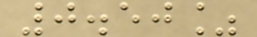0.50%
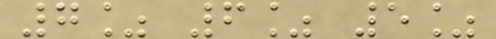7% 6% 5%
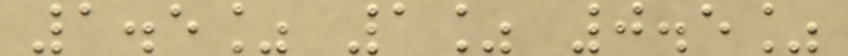1.5% 1% 0.5%
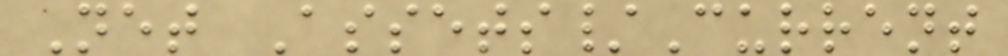Net Assets/Current
